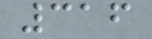316
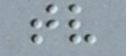tv
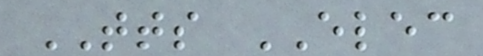TTS ELEC
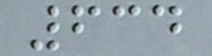634
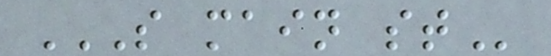S MAIN ST
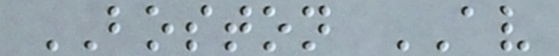BOSTON AV
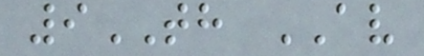9TH AV
